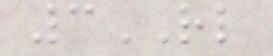3RL
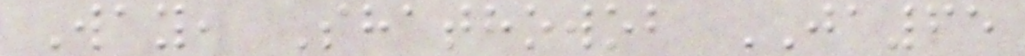Way, Shathowob JA65
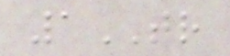1TR
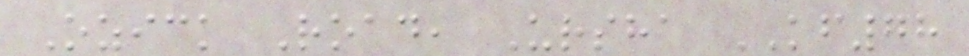Ozick Road, Ursha KF78
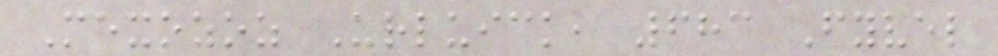Mexozoz Urluick, 683 Fyvel
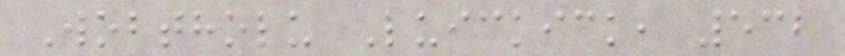Wobtholu Luickick, 532
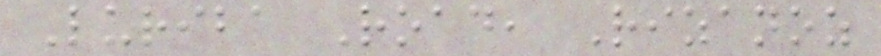Luriba Road, Rizanoz
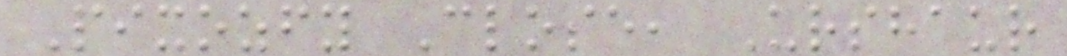Pixozfy Close, Urshaur
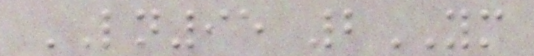LN95 2YM
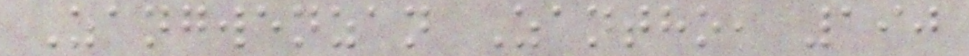Zangwenzan Zantho, 190
